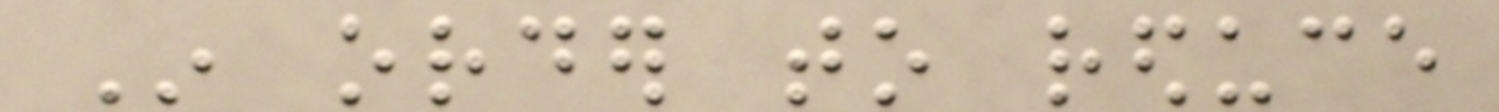In order to reduce
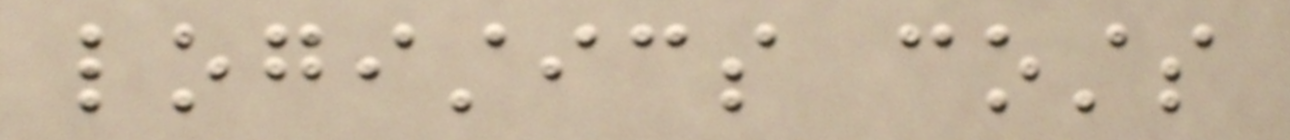logistics costs
